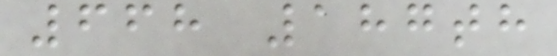668 187th
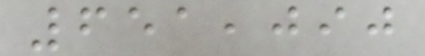651,090
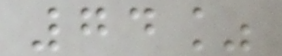74%
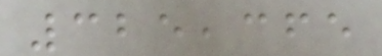325,365
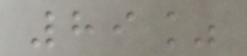89%
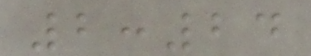2:24
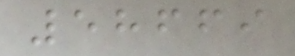58669
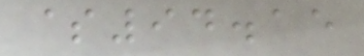$94.15
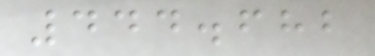444.682
